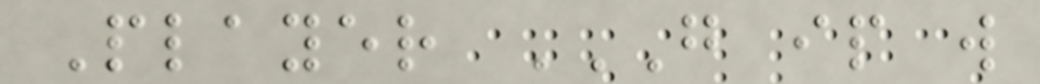Player G IP W
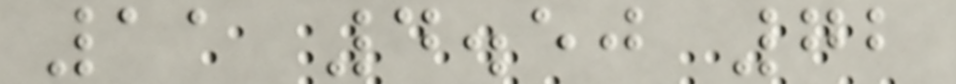11 4.50 72
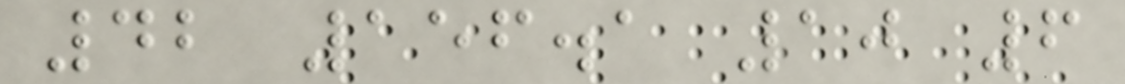42 156.1 10 6
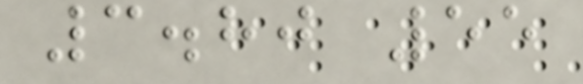3.80 55
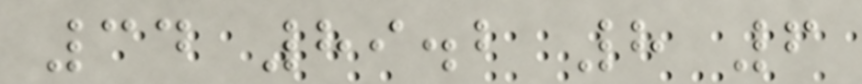34 89.2 8 6
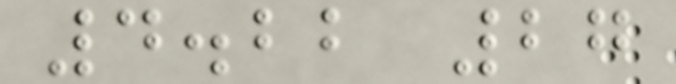4.22 27
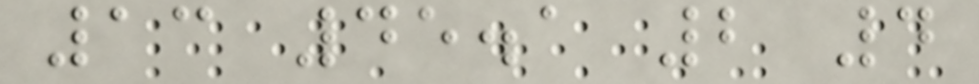13 45.1 2 4
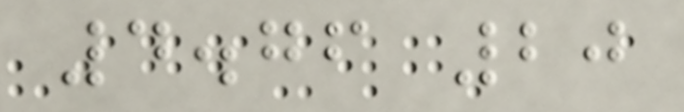4.76 20
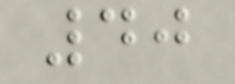40
